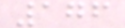176
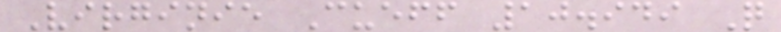Virginie Cueff 10.949 Q
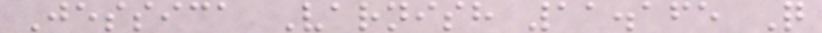Jessica Varnish 11.165 Q
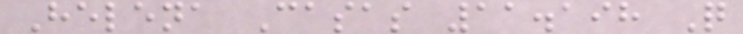Helena Casas 11.198 Q
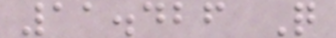11.426 Q
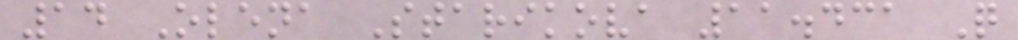14 Olena Starikova 11.431 Q
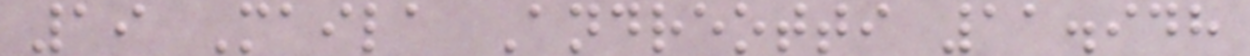19 Maila Andreotti 11.948
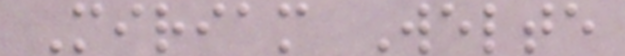Miriam Welte
